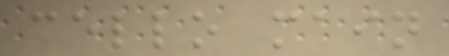cello main
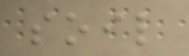soil
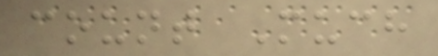count Much
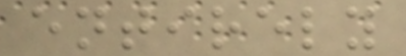entirely
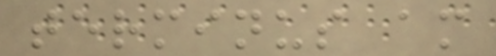terminus am
